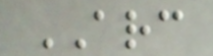ARC
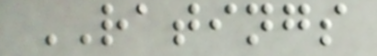RATINGS
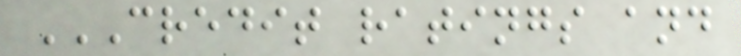CREDIT RATINGS AND
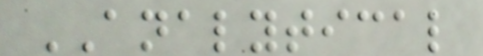ANALYTICAL
